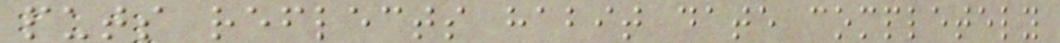puts reflects habit date completely
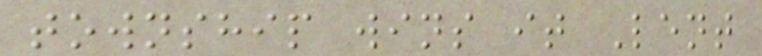township wins it Lent
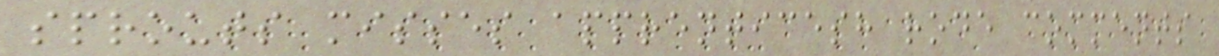sprouts misses apprenticesh rode comments
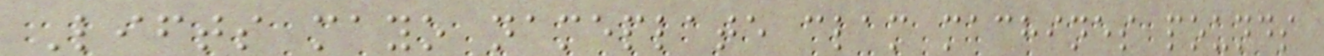Lifts mayo nameplate clam machines pounds
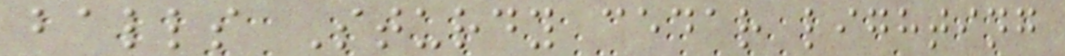balls Sturdy cedar lighting
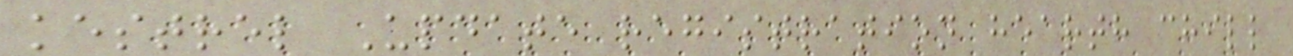kestrel Update registration hearth chill
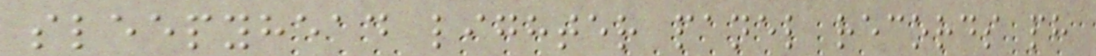sleepyhead lighter panel records ph
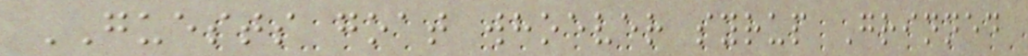GUESTS goat whoever syrup Grinned
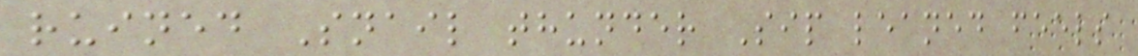ruined Snail thunder Sip leaned feels
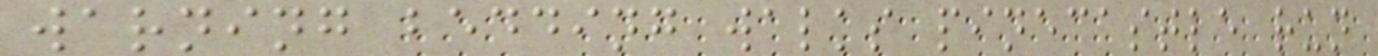warning bedding walks pinecastle run
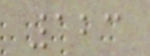123
